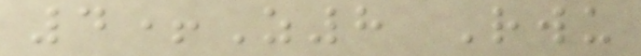4+Z8 Rwu
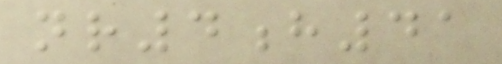nr4h41
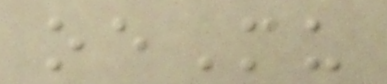oeMu
